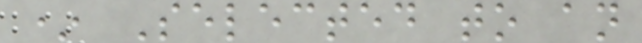* Selected to an
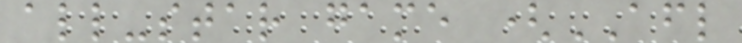all-star game (AFL
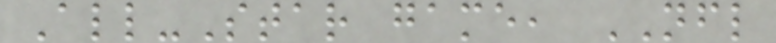All-Star game, NFL
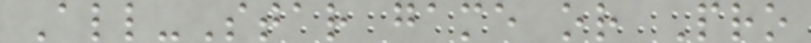All-Star game or Pro
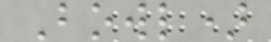Bowl)
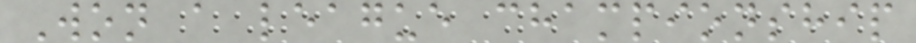Won a league championship
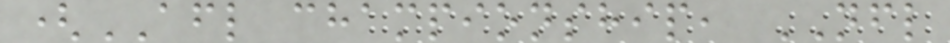(AFL championship, NFL
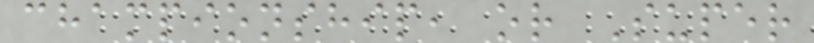championship, or Super
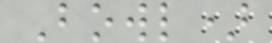Bowl)
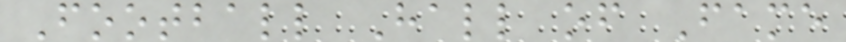Football Hall of Fame
